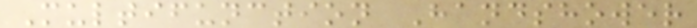Multifunction Handshower
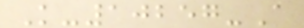K-10257-A
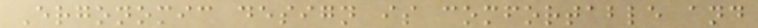Ergonomic design is comfortable and
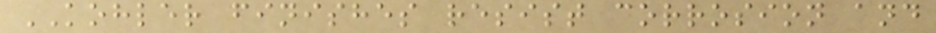KOHLER finishes resist corrosion and
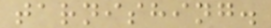tarnishing.
